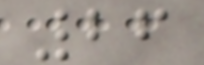26
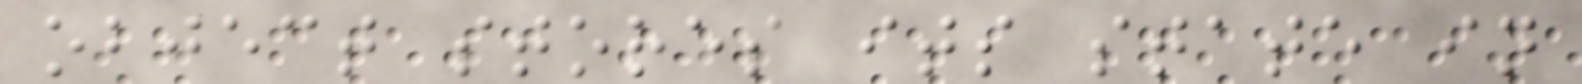object stores its state in
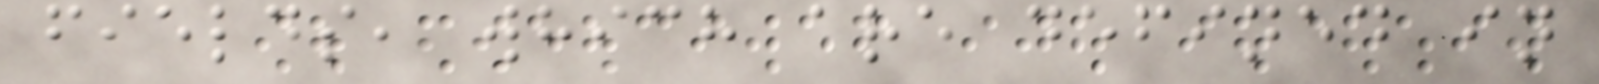fields, which are defined in
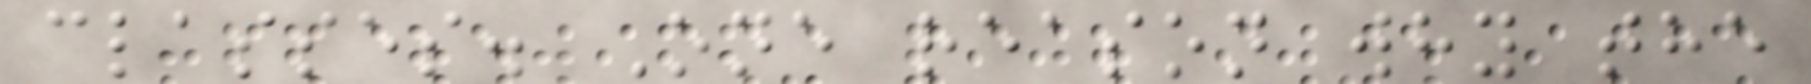classes. One reason why the
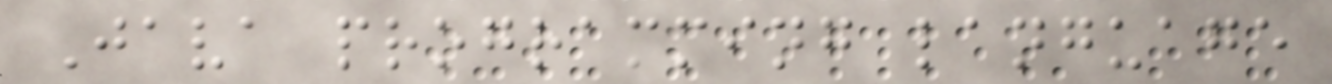Java programming language
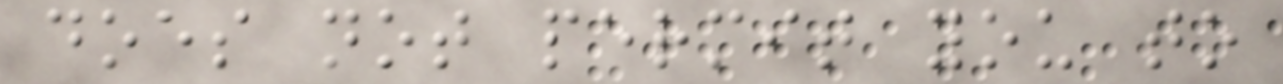does not permit you to
